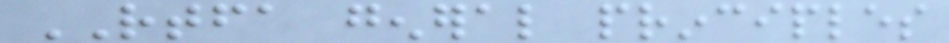RTFA general principles
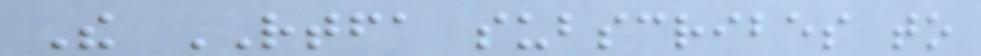The RTFA subscribes to
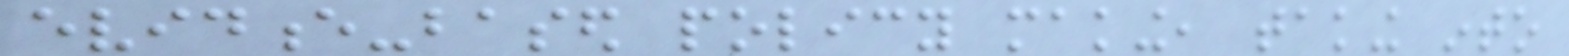evidence-based policy making, taking into
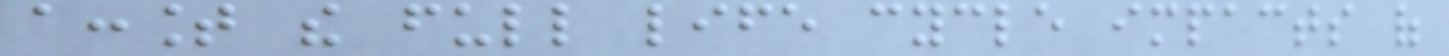account the full life cycle impacts of
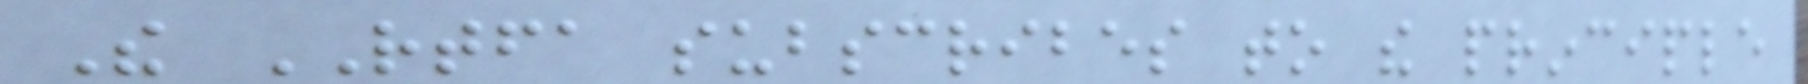The RTFA subscribes to the principle
